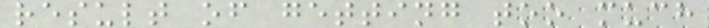result of getting too much
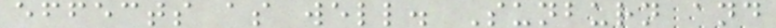effects as well. Sunburn and
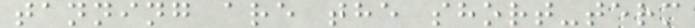tanning are the short-term
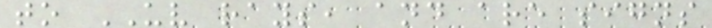to UV rays, and are signs
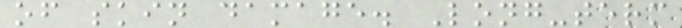of skin damage. Long-term
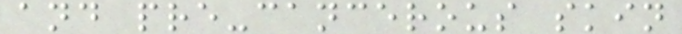and pre-cancerous skin
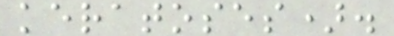keratoses).
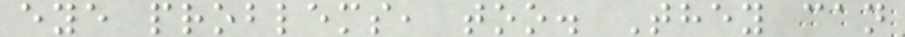eye problems, too. They can
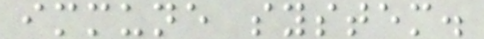immune system.
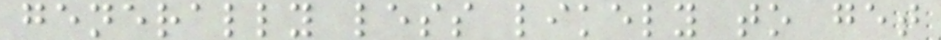generally less likely to get
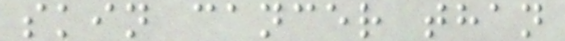skin cancer than
